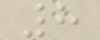8
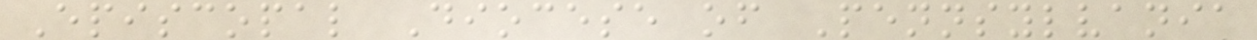Episcopal Diocese of Pennsylvania
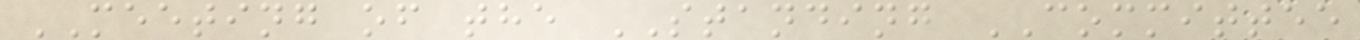MEETING of the STANDING COMMITTEE
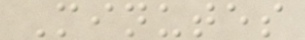Minutes
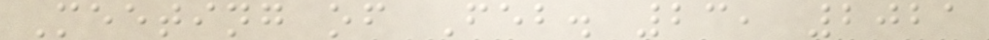Meeting of Feb. 23, 2021
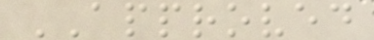APPROVED
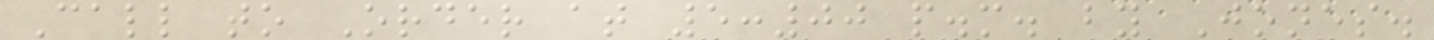Call to Order at 5:00 p.m. by Jones.
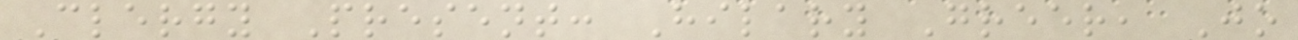Clergy Present: Hilary Greer, Jo
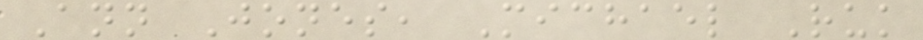Ann Jones, Michael Ruk
